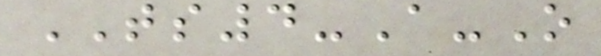TS4-A-O
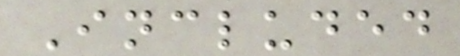Included
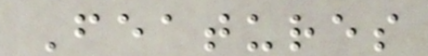Features
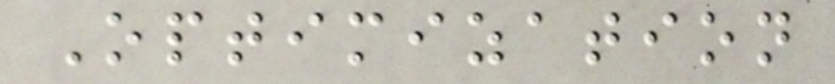Optimization
